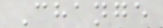Change
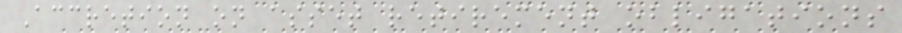Accretion on asset retirement obligations
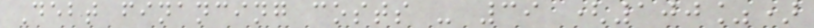Debt financing costs - 39 (100%)
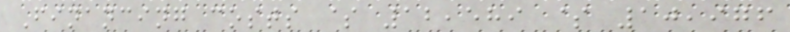Financing costs $ 12,589 $ 10,976
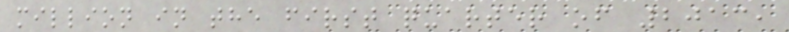million in the first quarter of 2013,
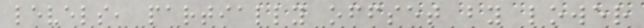levels, partially offset by lower
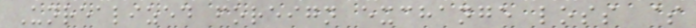Unrealized foreign exchange loss $
